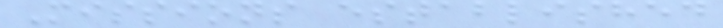Missions established
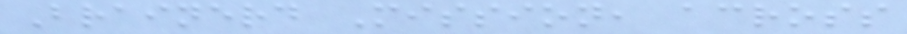Brainerd Mission, across
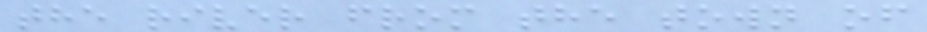the river from the town of
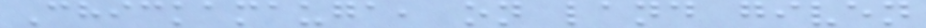Chickamauga, on land given
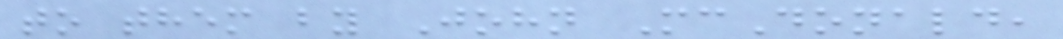to them by John McDonald,
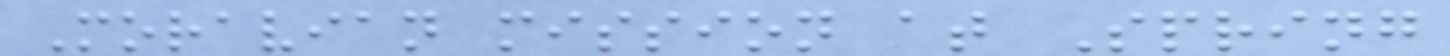Moravian mission at Spring
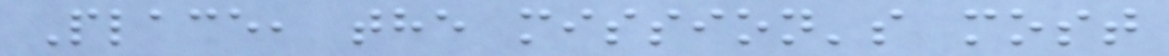Place, the mission's most
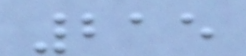215
